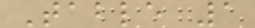Table 1
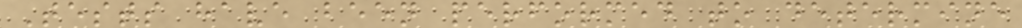Tests have been performed to determine
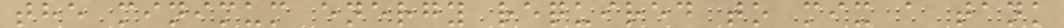the minimum energy required to mix a tank
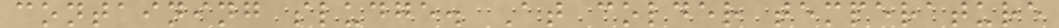containing sludge. At colder temperature
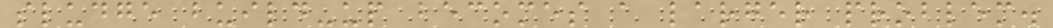sludge build-up becomes a larger problem.
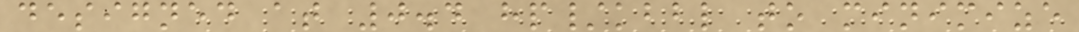designed at 0.4 hp/kbbl to minimize
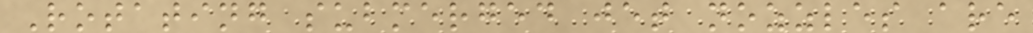Rotating submerged jet nozzles are
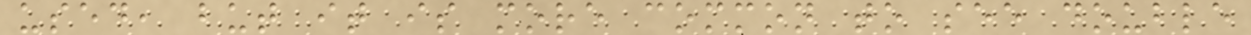used, but it is more common to see double
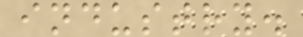industry.
